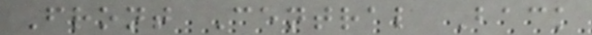Front Central Back
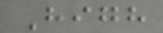High
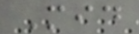Mid
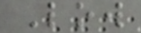Low
